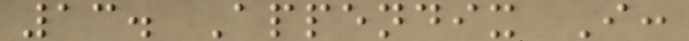13. Appendix I:
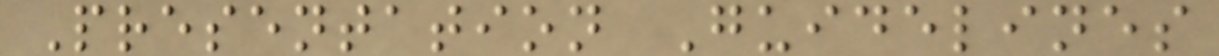Presentation Guidelines
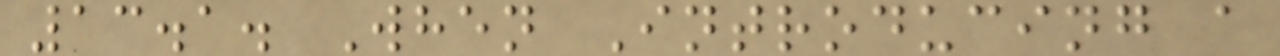13.1. When Introducing a
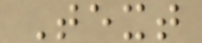Text
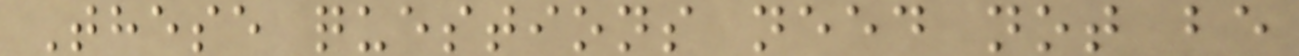These questions need not be
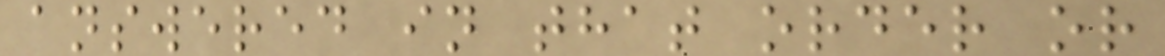answered in that order or
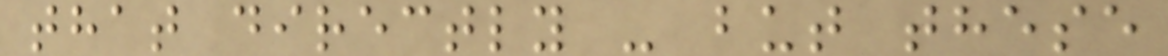that directly - but these
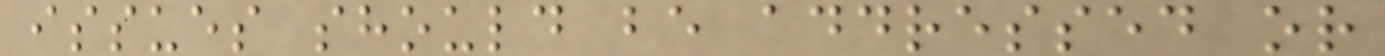issues should be addressed or
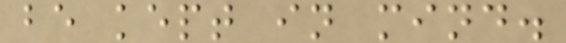be kept in mind.
